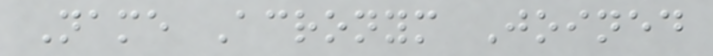Name Acronym Joined
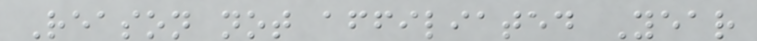Reason not affiliated Year
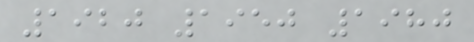1920 1950 1980
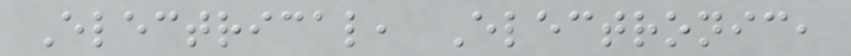Electrical, Electronic,
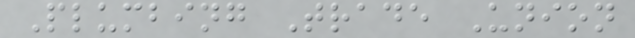Plumbing Trade Union
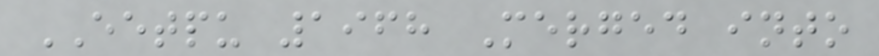EETPU 1968 Merged into
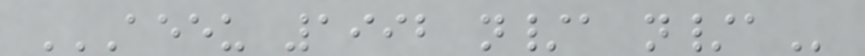AEEU 1992 N/A N/A
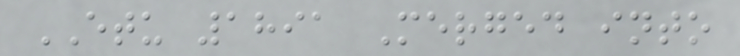ETU 1891 Merged into
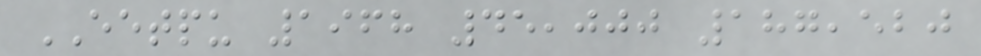EETPU 1968 45,000 187,520
